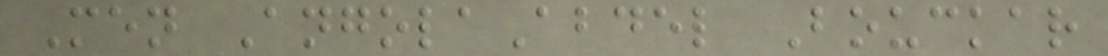Men AngolaAbdel Bouckar
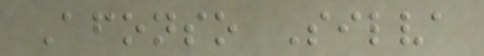Afonso Silva
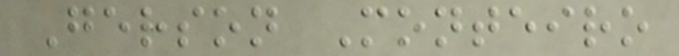Gerson Monteiro
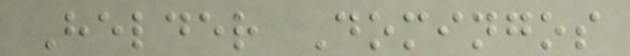Helder Domingos
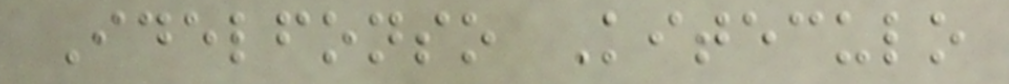Idelfonso Kiteculo
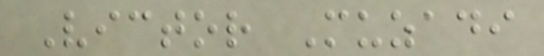Victor Muzadi
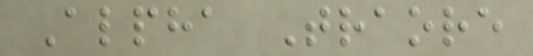Alpha Traore
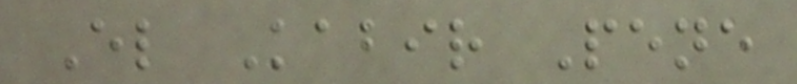El Kabir Pene
